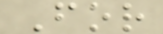For
